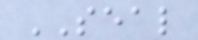SEAL
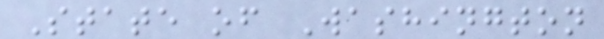State of Washington
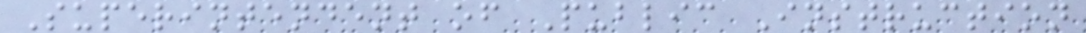Superintendent of Public Instruction
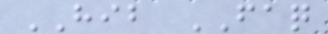HIB FAQ
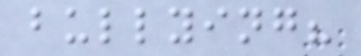bullying?
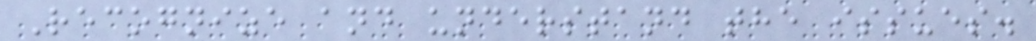Recognize and understand the issues.
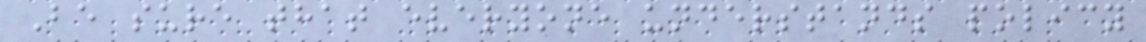Be sure that everyone understands policy
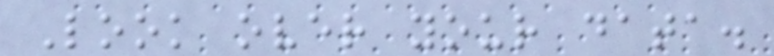Look over your data.
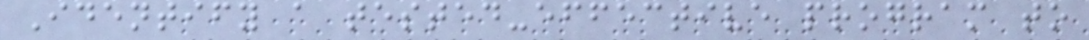Identify a tested-effective program to
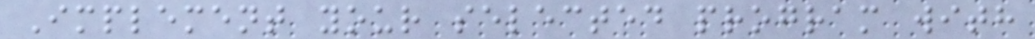Implement your selected program with
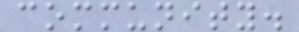community.
